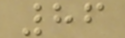86
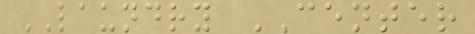LAUNDRY CENTER
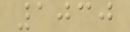1030
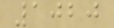1020
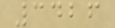3426
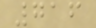716
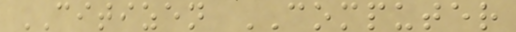CITIZEN COMPUTER
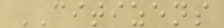CITIZENS
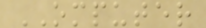OMPUTER
